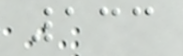133
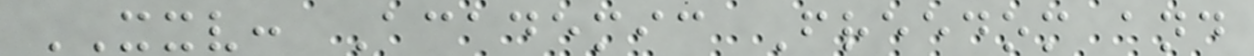XXV: Academic Freedom and
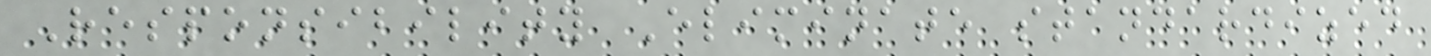Responsibility Eliminate standardized
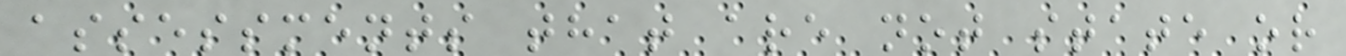assessments that are not state or
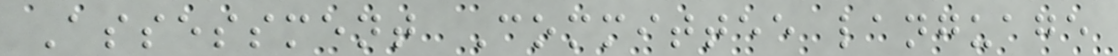Assessment Committee language
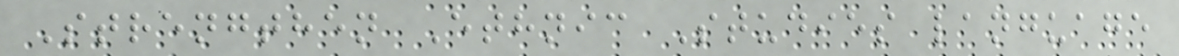Strengthen Ethnic Studies language
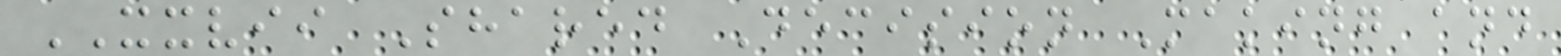XXVII Shared Decision Making and
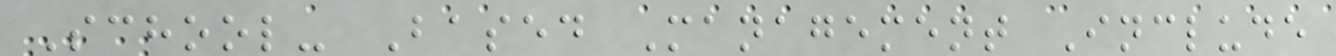School- Based Management Include
